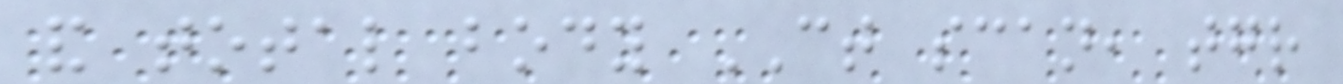and total body CT scan, together
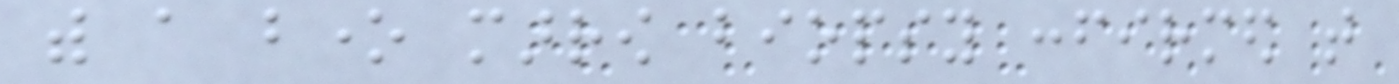with a bone marrow biopsy confirmed that
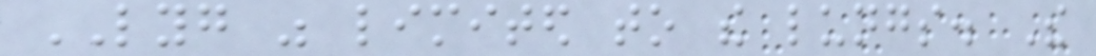LYG was limited to the lungs. The
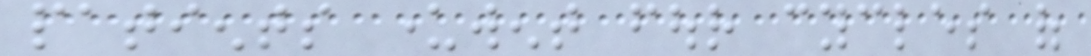patients underwent four cycles of
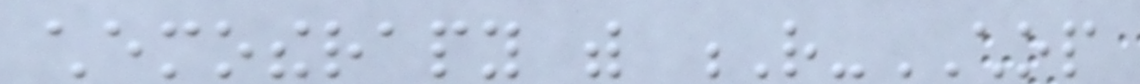chemotherapy with R-CHOP
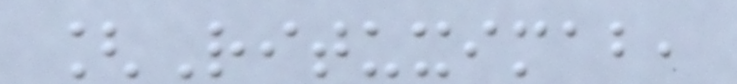[Rituximab,
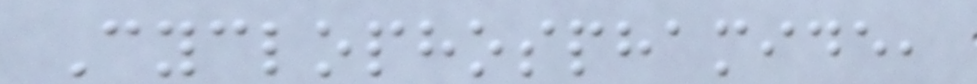Cyclophosphamide,
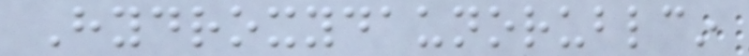Hydroxydaunorublcin
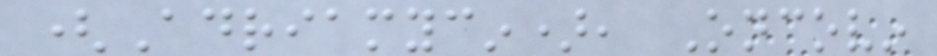(Adriamycin), Oncovin
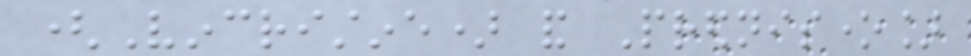(Vincristine) and Prednisone]
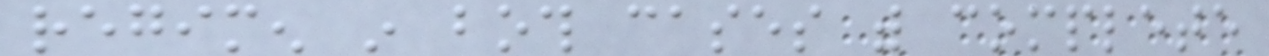regimen in both cases with complete
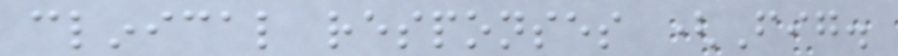clinical responses (Fig.
